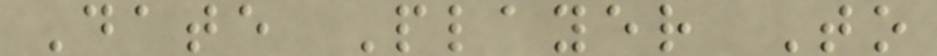Date Player To
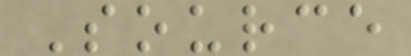Source
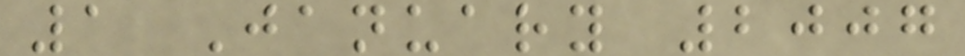1 January 2007
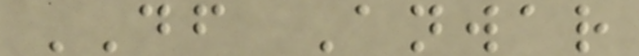DF Anwar
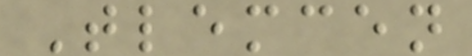Tlemcen
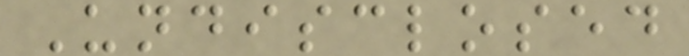Undisclosed
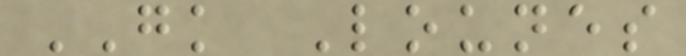GK Lounes
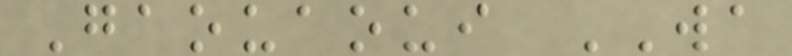Gaouaoui WA
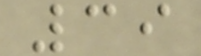39
